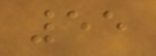55
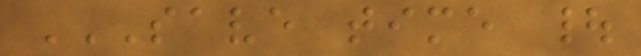SAVE TIME |
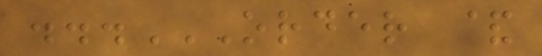...ORDER &
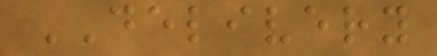DELIVERY
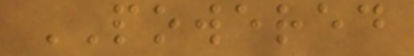POWERED
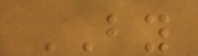BY
